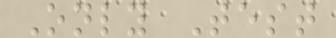Only Test
